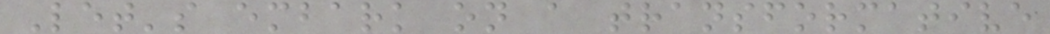Let's embark on a transformative
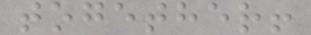together!
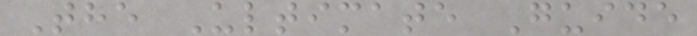The Ultimate Guide
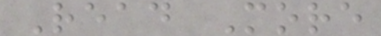Read More
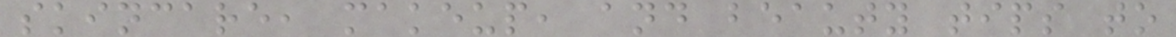skincare, makeup, and beauty tips to
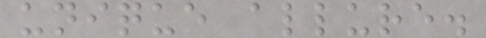unique allure.
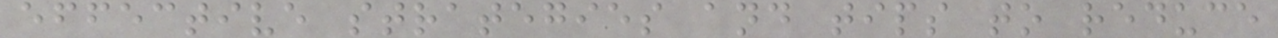effective strategies and tips to reduce
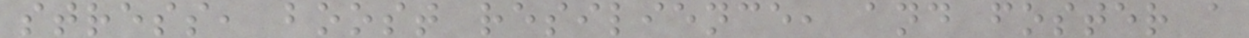stress, boost resilience, and foster a
